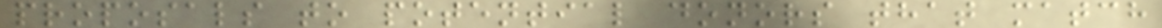proposals to potential donors that match
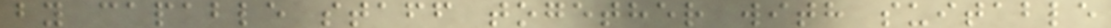by capable staff together with suitable
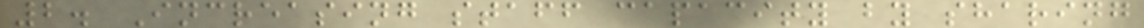2. Increasing staff capacity by sharing
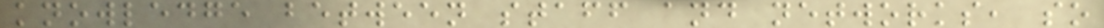knowledge between staff and networks, so
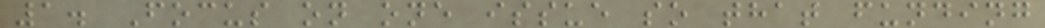1. Focus on one issue so that funding
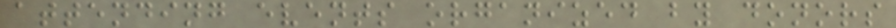attending events organized by donors
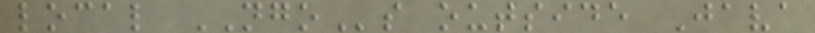local NGOs outside Java
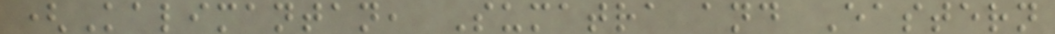(Kalimantan, Sumatra and Eastern
